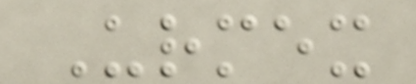Urmex
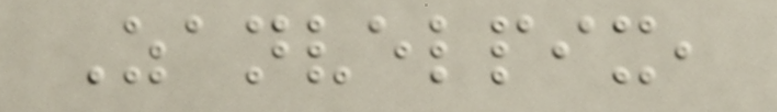Zanvelpix,
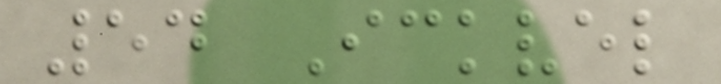54 Ickvel
